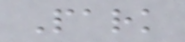Park
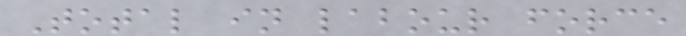Total in labour force
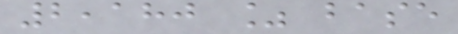2,180 % base
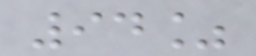94%
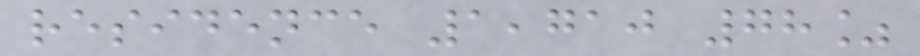residence 1,710 78%
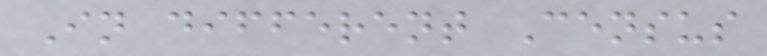In different Census
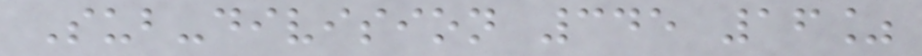Sub-division 345 16%
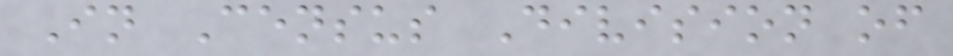In Census Division of
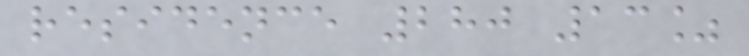residence 280 13%
